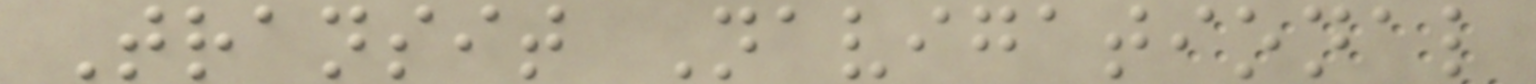Transit Navigational
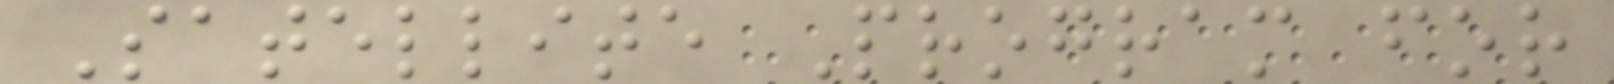Satellite Program for
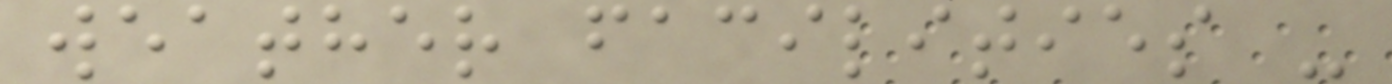weather facilities -
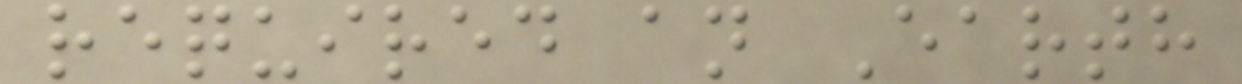required an Earth
